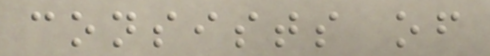consists of
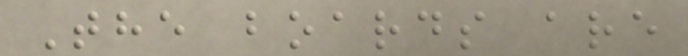The boards are
